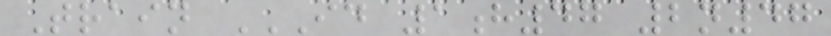Train ID 1H47 2N47
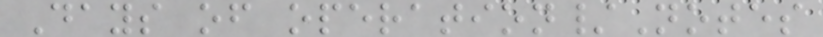Days of operation/Notes
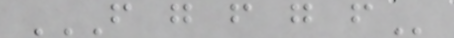F G F G F
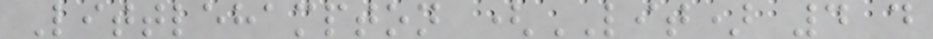Littlehampton (LIT) 4 d
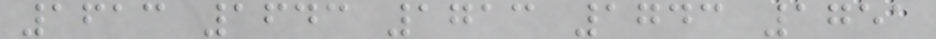1613 1643 1713 1743 1751
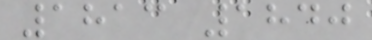1813 1840
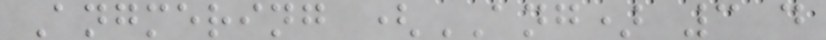Angmering (ANG) 3 d
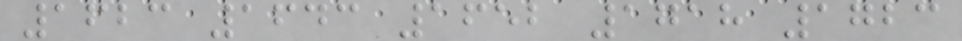1623 1643 1652 1718 1723
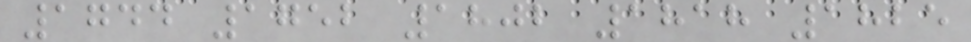1744 1752 1802 1818 1825
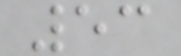53
